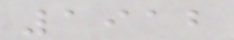1912
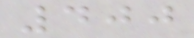400
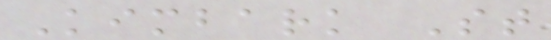Kimbark St
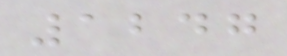1247
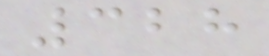328
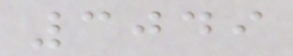3049
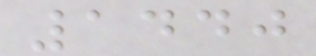1440
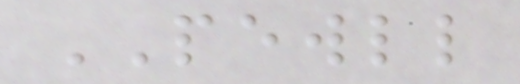PEWLL
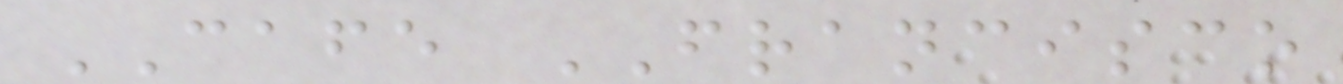CAFE FRANCISCO
